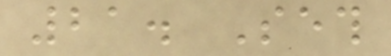21. Seth
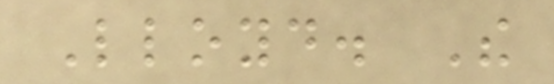Lloyd. The
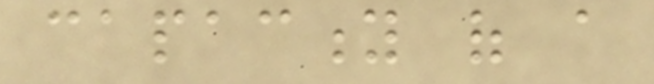capacity of a
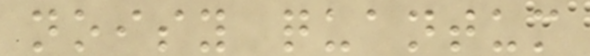noisy quantum
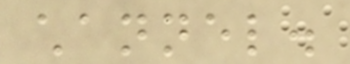channel.
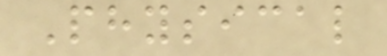Physical
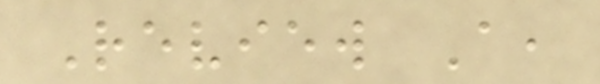Review A,
